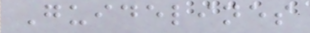Guidelines
